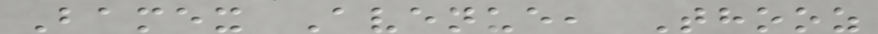Bamex Avenue, Thooz
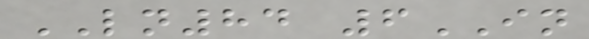LN84 6IN
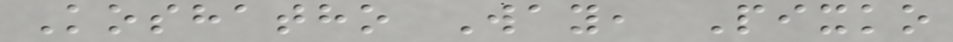Koshatho Way, Pixko
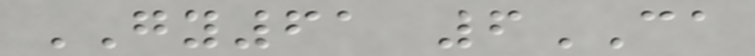GY61 6CA
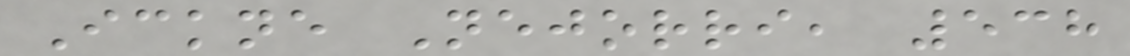Ickne Nejorri, 538
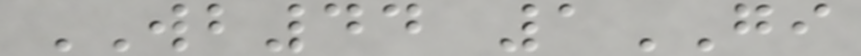WB44 1GI
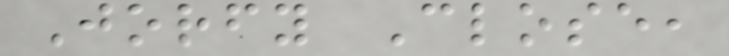Jorfy Close,
